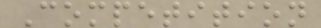Competition
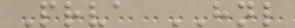Prva HNL
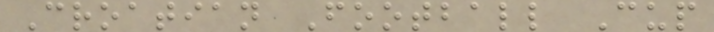Croatian Football Cup
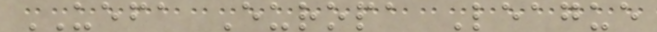UEFA Europa League
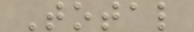Total
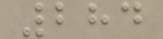284
